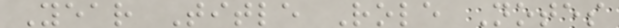Year Title Role Notes
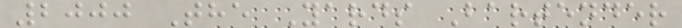2000 The Yards Bartender
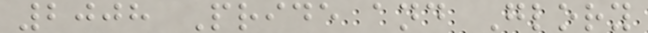2008 Pride and Glory
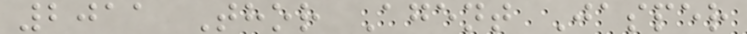2011 Thor Agent Jasper
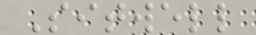Sitwell
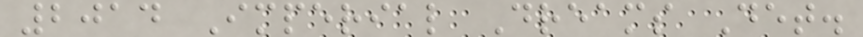2014 Imperial Dreams Det.
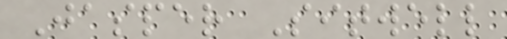Jasper Sitwell
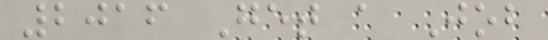2016 Get a Job
